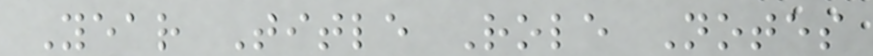Year Title Role Notes
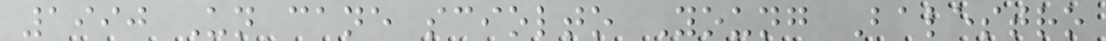1990 Un cane sciolto Young Balestro
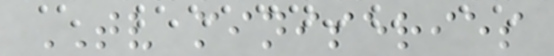TV miniseries
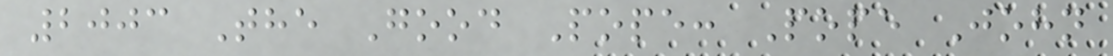2003 The Good Pope: Pope John
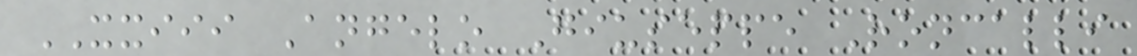XXIII Angelo Giuseppe Roncalli
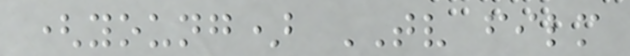(young) TV film
